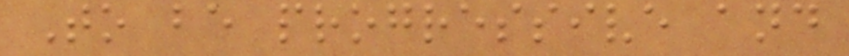To be progressive and
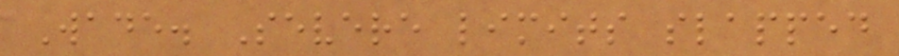Wade. Severe limits slapped
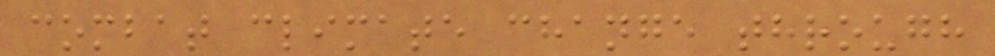combat climate change through
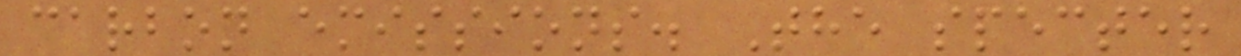carbon emissions. The specter
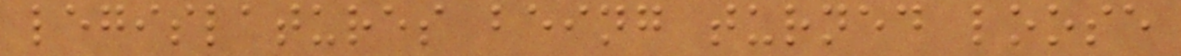legislatures being turned loose
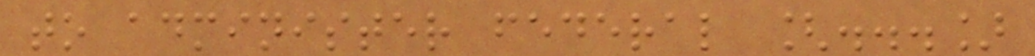to administer federal [...]
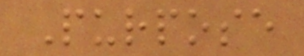Purpose
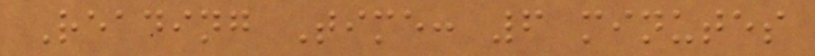Reading Time: 6 minutes
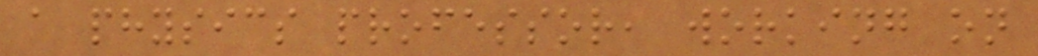a physics professor, working on
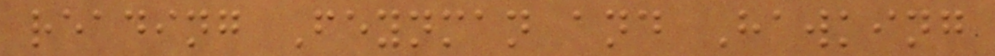reading Feynman and Hawking
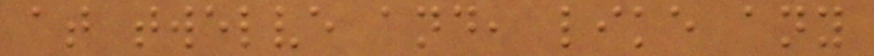at twelve and, like any
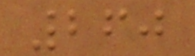260
